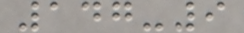147-9
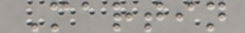Martin
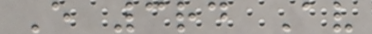E 3rd Av
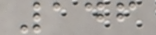146
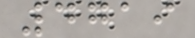4719
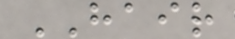HAIR
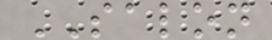SALON
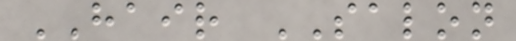HAIR SALON
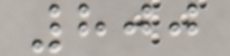800
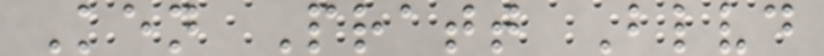Ken Pratt Blvd
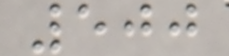500
